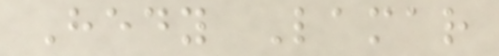Hedy Lamar
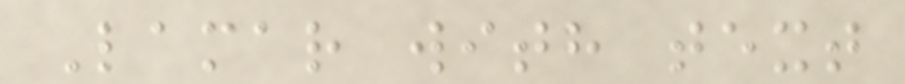Lamar with text
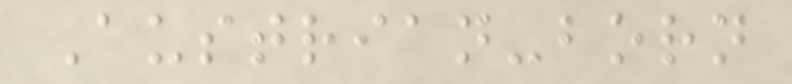Austrian-born
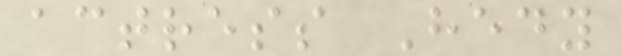actress Hedy
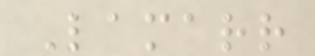Lamarr
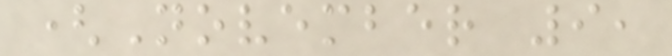(November 9,
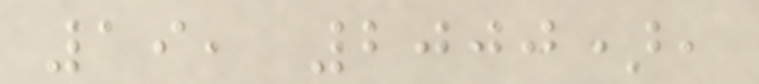19, 2000),
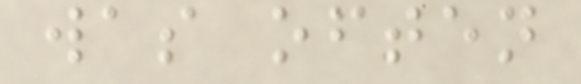was often
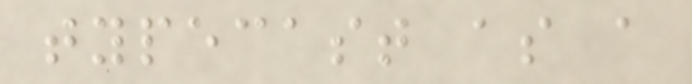typecast as a
